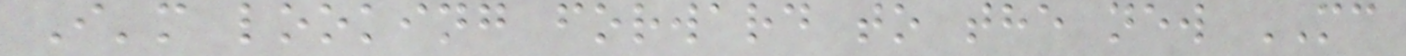I'm looking forward to the new MC
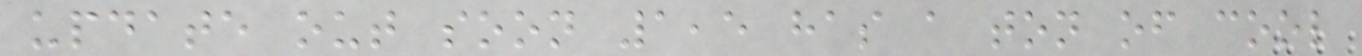update out soon 1,5 has a ton of cool
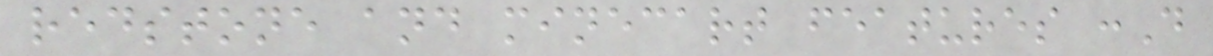redstone and minecart features :D
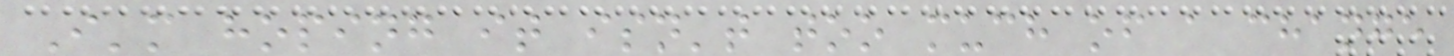I'm hoping it isn't too much of a change
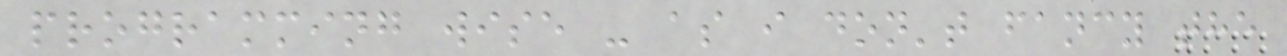programming wise - as i don't fancy the
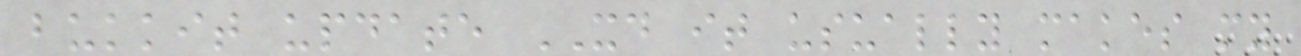bukkit update XD it usually makes my
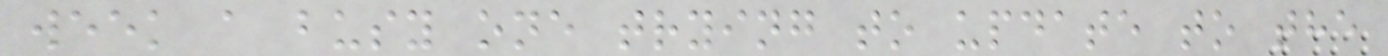week a busy one trying to update to the
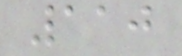110
